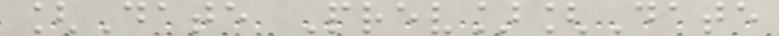[Date Prev][Date
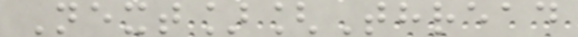Next][Thread
